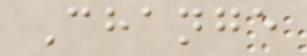Change
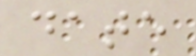date
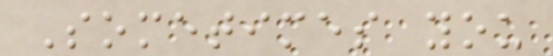Sometimes you
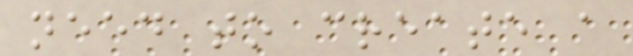need to create a
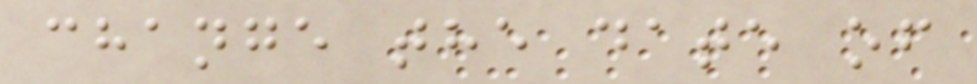change the date of
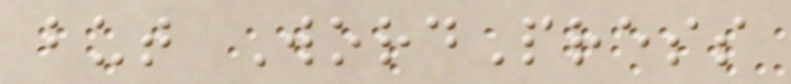but WordPress
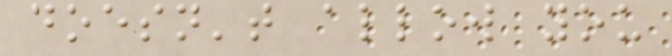doesn't allow you
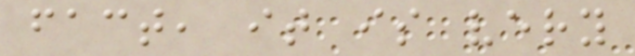fact, it is very
